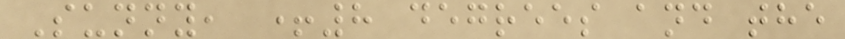Sunny, +8 degrees and the
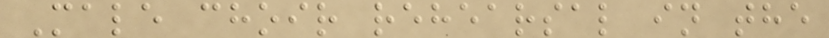Male choir rehearsal in the
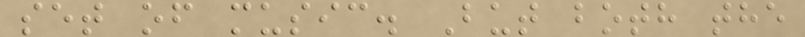set of music. But both the
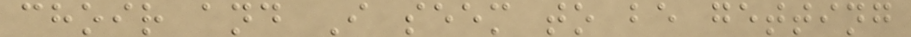choir and I seem to be getting
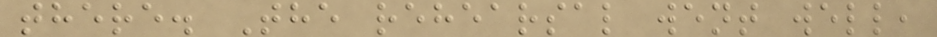there. The rehearsal went well,
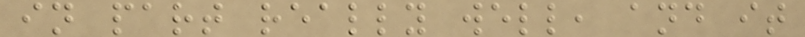in part really well, and it
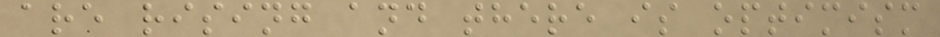are rising and there is optimism
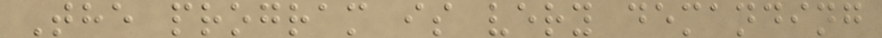The program is very demanding
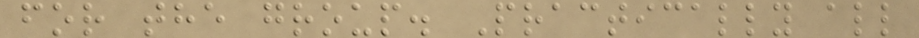for the group. Practically all
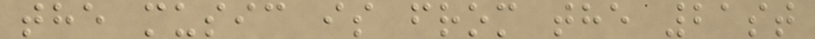the music is from the 21st
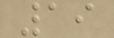19
